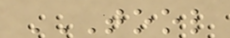TOOL
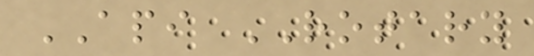API ROTARY
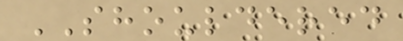SHOULDERED
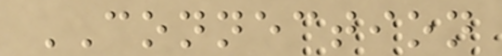CONNECTION
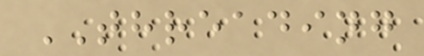THREADING
